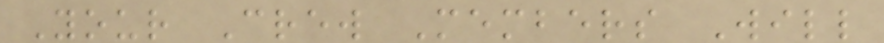Your Crew Members Will
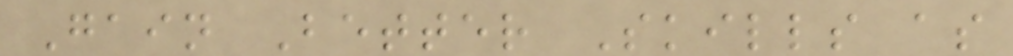Gain Better Skills as
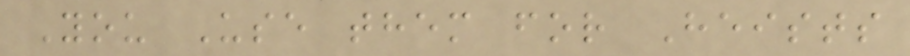You Use them for Heists
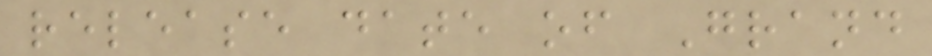release date of Grand
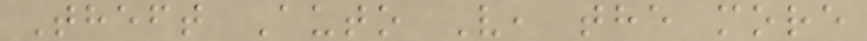Theft Auto V, the more
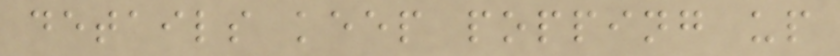details keep popping up
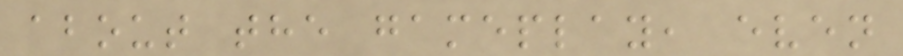about the gameplay, even
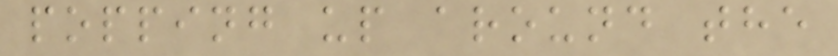popping up around the
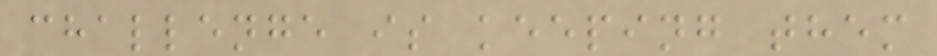challenge is keeping them
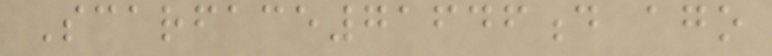Scarface71646d ago
